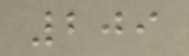209
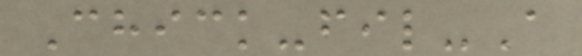Chick-fil-A
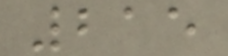215
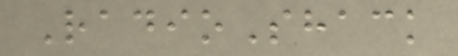RadioShack
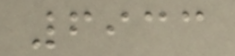6933
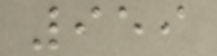959
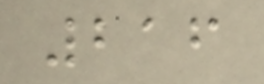216
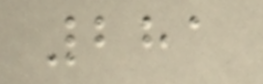281
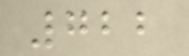722
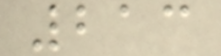213
